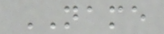NAME
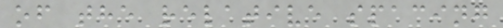of the relative spacing
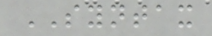SYNTAX
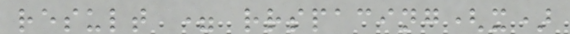result = rrspacing(x)
